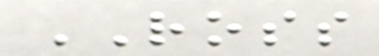ROSS
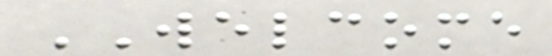WELCOME
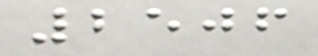2506
